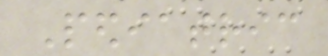Pediatric
